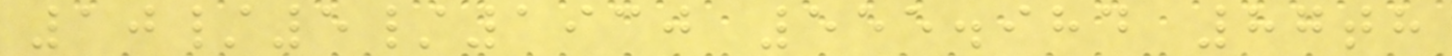10/5/1930 555.984 87th
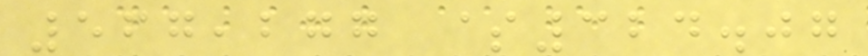567,277 $324.07
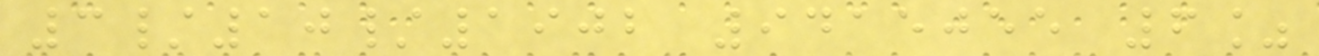3/10/1902 9415055 6%
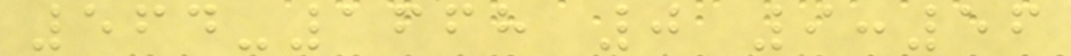564-1668 0 9:56
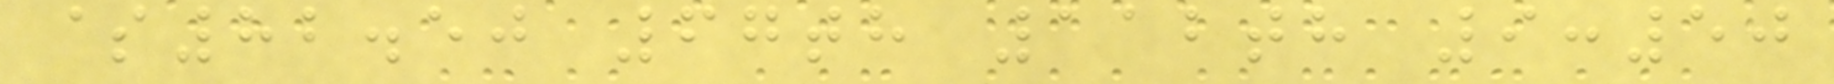$82.50 67th 112th 9:50
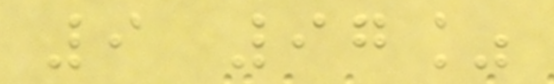9 97%
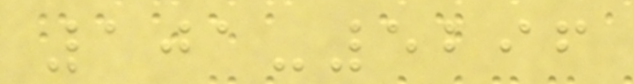101-5296
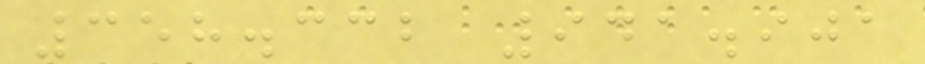358.332 941.901
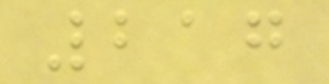217
